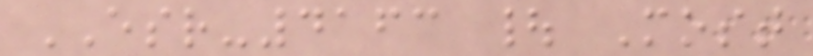ESR-4163 | Most
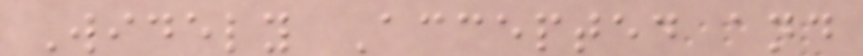Widely Accepted and
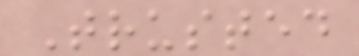Trusted
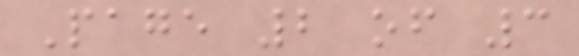Page 2 of 3
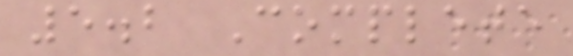5.2 Complete
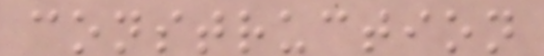construction
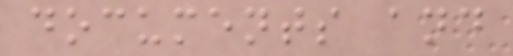documents and
